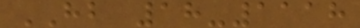HB 18-1118
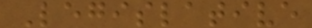Legislative
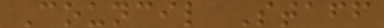Council Staff
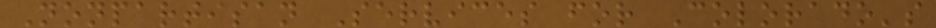Nonpartisan Services for Colorado's
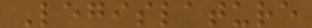Legislature
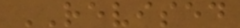REVISED
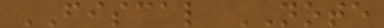FISCAL NOTE
